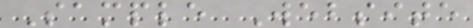Sample Website
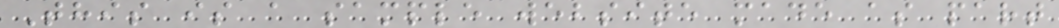This is a sample website made as part
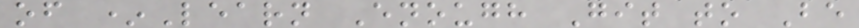of *Learn Enough Git to Be
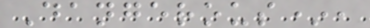Dangerous*,
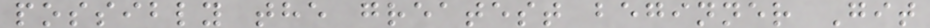possibly the greatest beginner Git
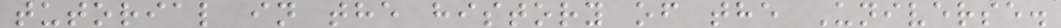tutorial in the history of the Universe.
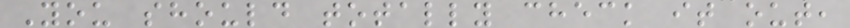You should totally check it out,
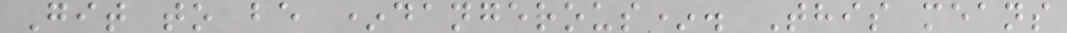Git to be *dangerous*. This means
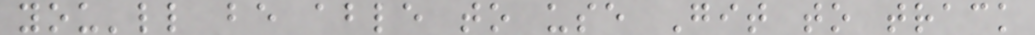you'll be able to use Git to track
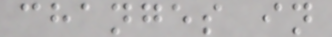changes in
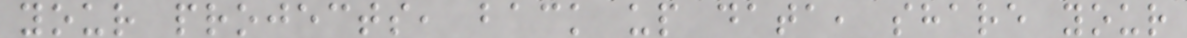your projects, back up data, share your
